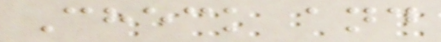Check and
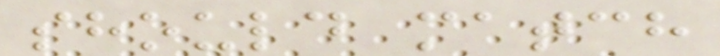should match
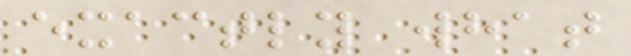exactly what
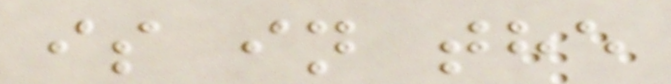is in the
